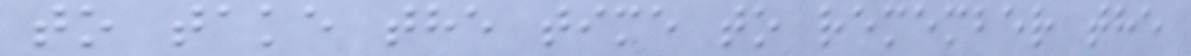to take the time to remember the
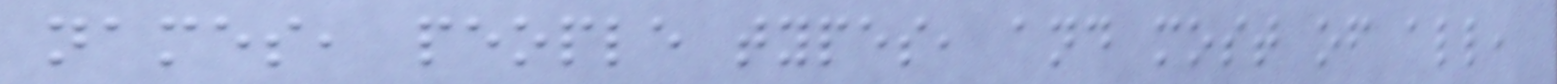names, people types, and most of all,
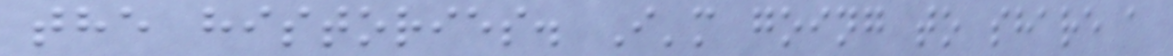the histories. I'm going to share a
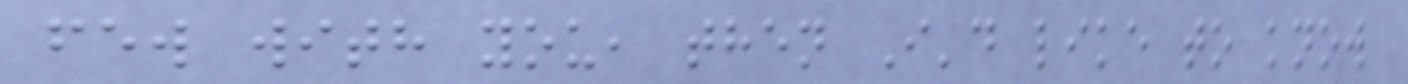few with you, then I'd like to know
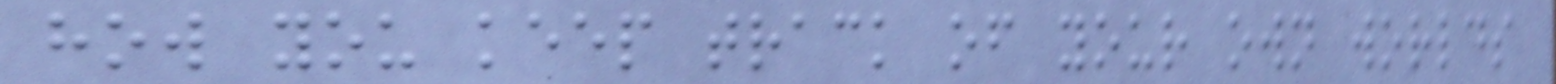how you keep track of your own worlds
